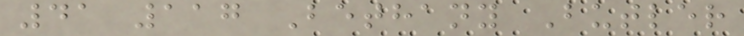41 117 Bethany Butler
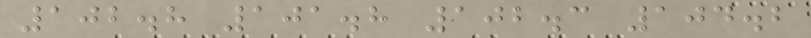102.8 101.8 102.3 104.2
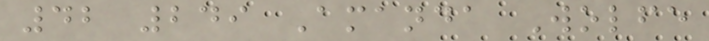42 249 Amanda Wolfe
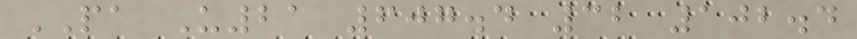PA U21 607.4 32 102.4
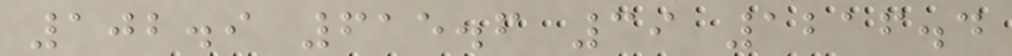102.9 615.6 39 1216.4
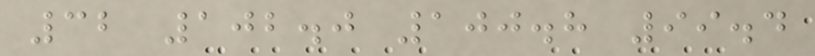32 102.0 100.8 99.4
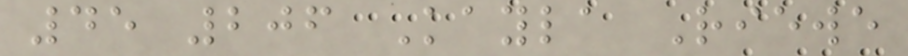45 206 Kayla Riewe
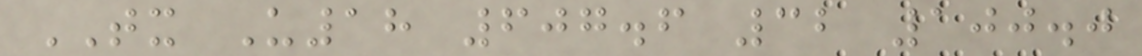TX U18 607.6 32 100.0
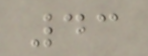43
